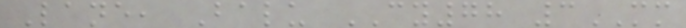Lane, Balu CY78 3MM
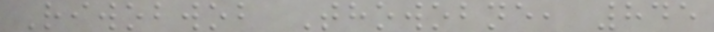Riwobwob Thowobne, 845
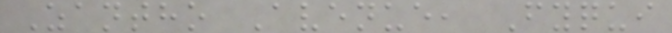Zantho Avenue, Fyqui
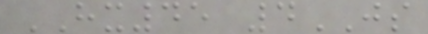HX45 4JS
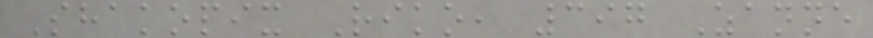Shakopix Riko, 397 Zanne
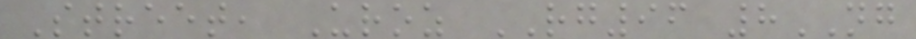Street, Uroz RG96 8NG
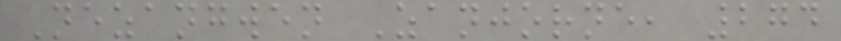Nezangwen Zanjorne, 274
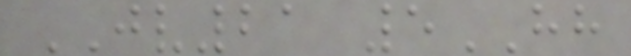JV21 5HH
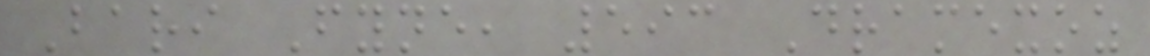Bari Fyne, 593 Dramexoz
